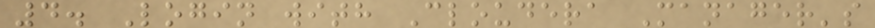4. Login with Cloudera Manager's
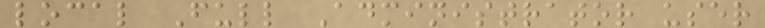local Full Administrator user
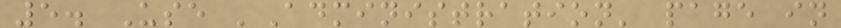5. Use 'Administration' page in
